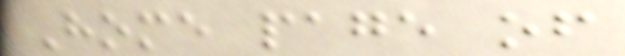Home page of
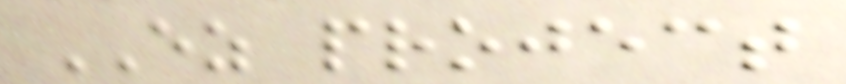EZ project
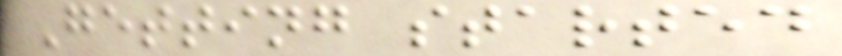Getting started
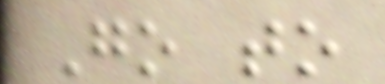Go to
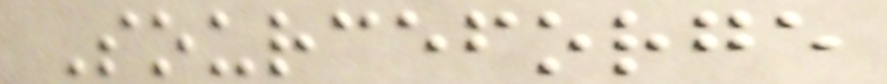Sourceforge
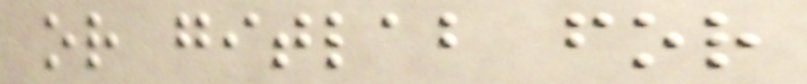or gitlab for
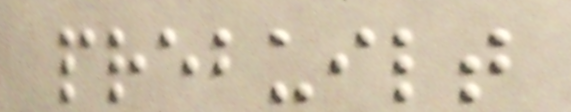prebuilt
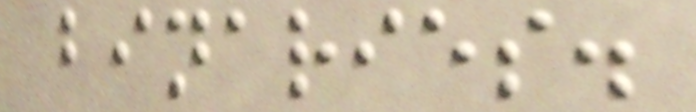binaries.
